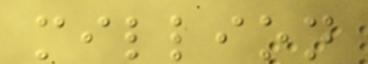million
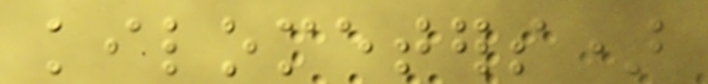kilometers)
